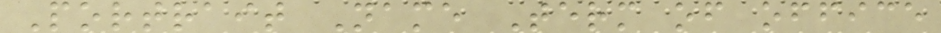Portrait Name Term of office
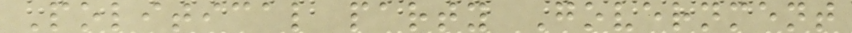Political party Government
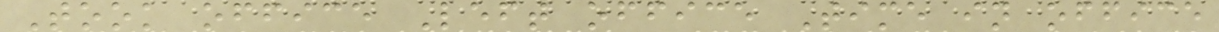Took office Left office Time in office
